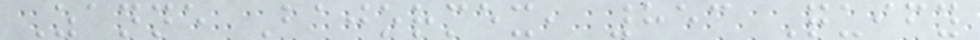Zanne Bajormex, 853 Quify
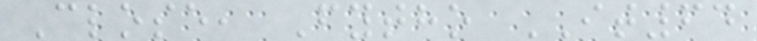Close, Fytho IT64
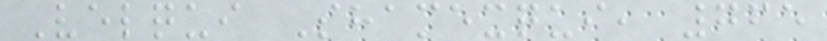Velqui Shamexqui, 765
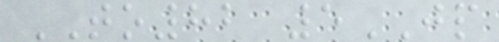TO82 5JP
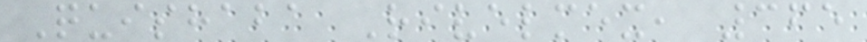Quishaba Rivelmex, 365
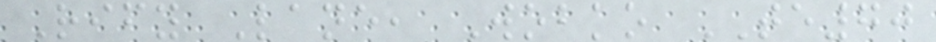Rify Lane, Wobko TE70
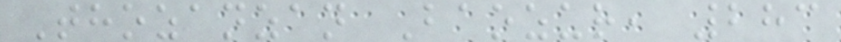Thozanzan Baozur, 283
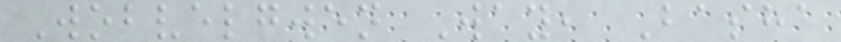Wobvelgwen Way, Basha
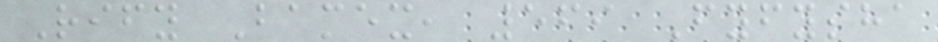Rify Bamex, 569 Fyfysha
